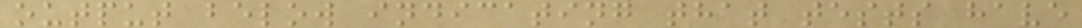output below indicating that tests have
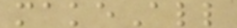makeAll
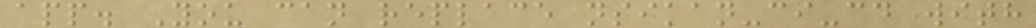app. You can replace nsikan-ci-cd with
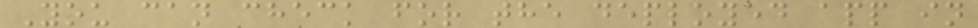You can check for the deployed app in
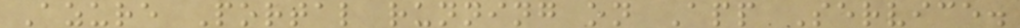Azure Portal running on App Service.
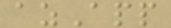azApp
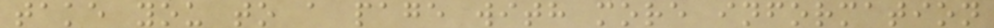take you to a page with more information
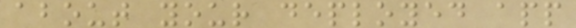about your deployed app
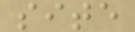site
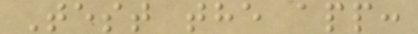Test the app:
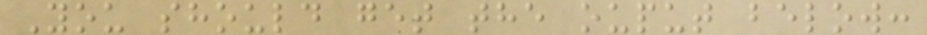You should get the ouput below:
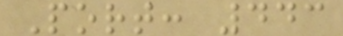Port: 443
